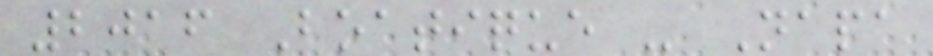2016 Boatique - Napa
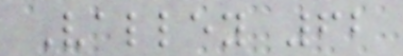Valley 62
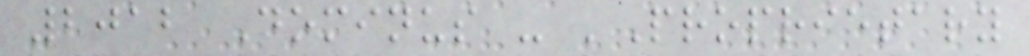2012 Dominus - 'Proprietary
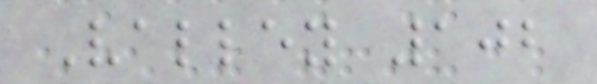Valley 102
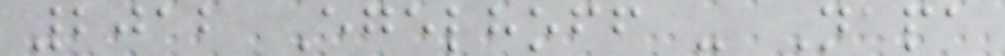2012 Egelhoff - Napa
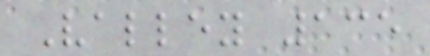Valley 135
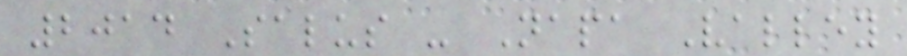2014 Salus - Napa Valley
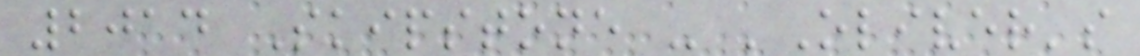2014 Skipstone - 'Oliver's
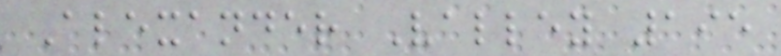Alexander Valley 195
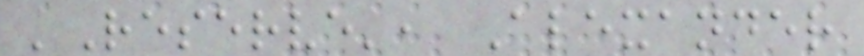'Reserve', Alexander
